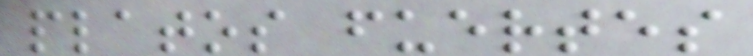platos fuertes
